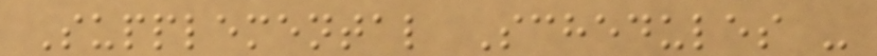Supplemental Schedules -
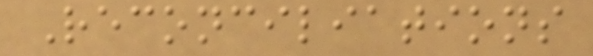Reconciliations
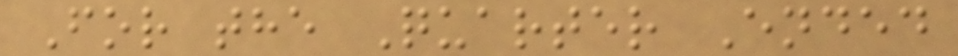For the Quarter Ended
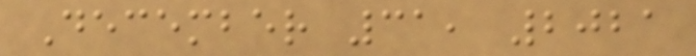December 31, 2021
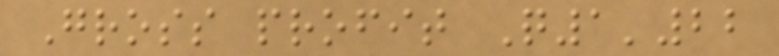Gross profit Q1'22
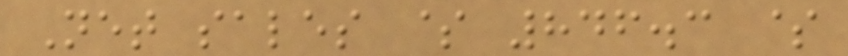Net sales $ 846.3 $
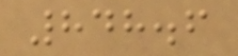848.6
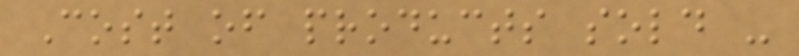Cost of products sold -
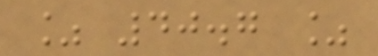% 40.7 %
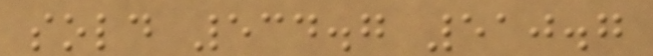sold 534.7 510.7
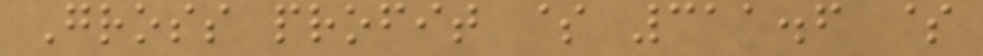Gross profit $ 311.6 $
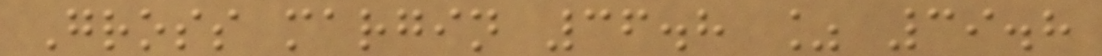Gross margin 36.8 % 39.8
